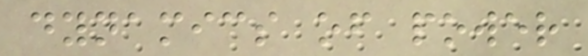dynamics of power
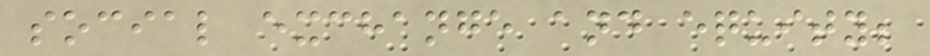social exchange and equity;
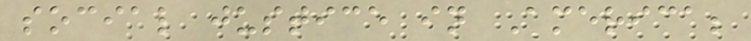social justice in America;
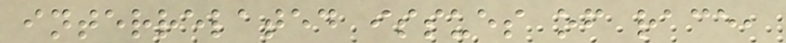interrelated issues of race,
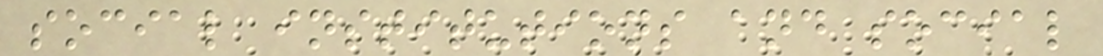social institutions and social
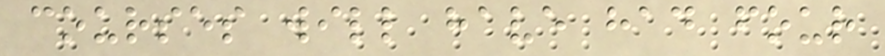courses will have had four
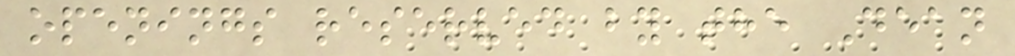openings reserved by the Dean
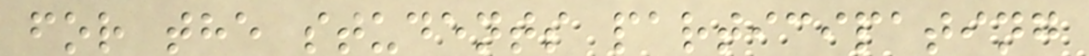for the students participating
